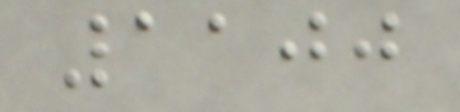1100
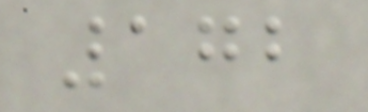172
